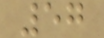57
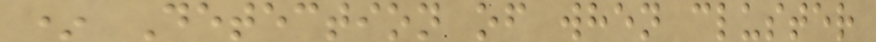* Detection of when cluster
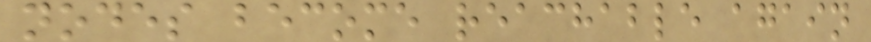nodes become reachable again
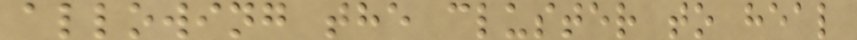allowing the cluster to heal
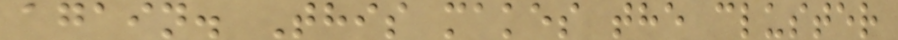again. This makes the cluster
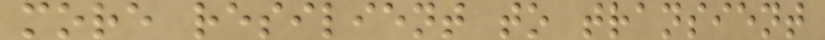more resilient to transient
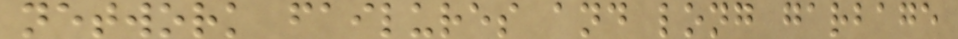network failures and long garbage
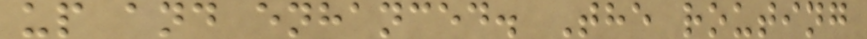up and enhanced. The routing
